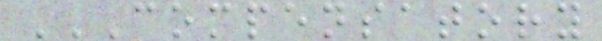COMPENSATORY
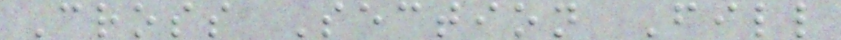Cross Section Fill
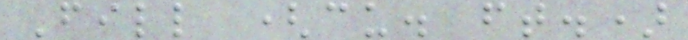Fill (cu. ft.)
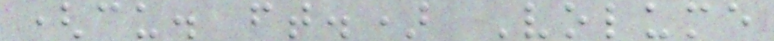(cu. ft.) Volume
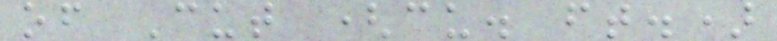of Cut (cu. ft.)
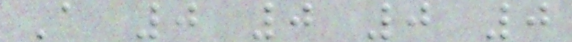A 0 0 0 0
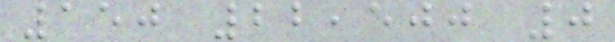150 22,500 0
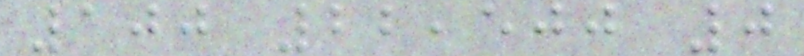100 22,500 0
